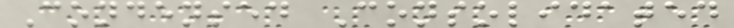Condensed Consolidated
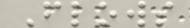Flows
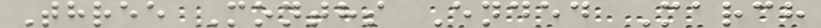Three Months Ended March
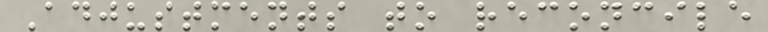Adjustments to reconcile
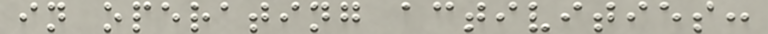in operating activities:
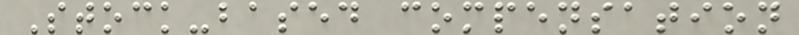Stock-based compensation
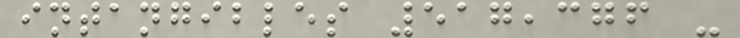intangibles 517,376 -
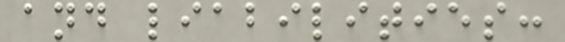and liabilities:
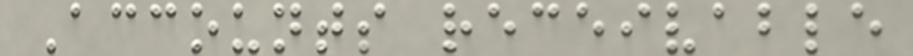Accounts receivable
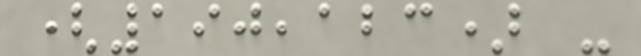(190,123) -
